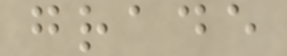grade
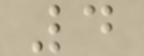4
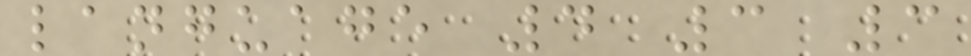language 4 3 3
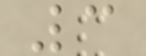3
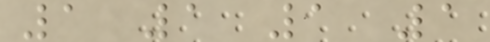1 1 1 1
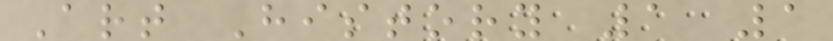Art History 1 1
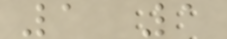1 1
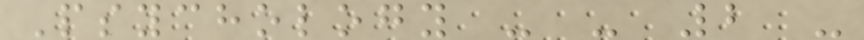Psychology - - 2 -
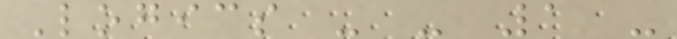Logics - - 1 -
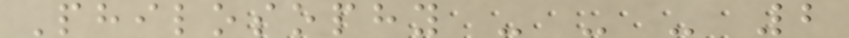Philosophy - - - 2
